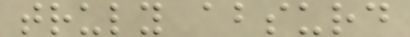truly absurd
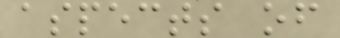aspects of
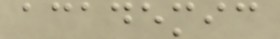academic
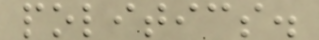politics.
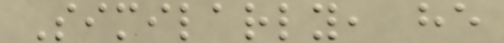Similarly, he
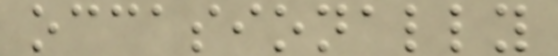occasionally
